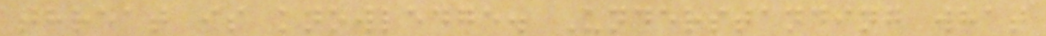threat is knowledge. Understanding what
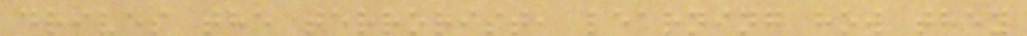drives the terrorist, learning how they
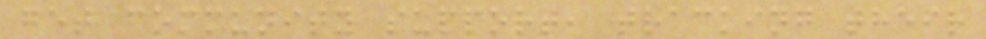get community support, tracking their
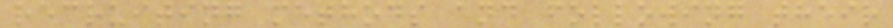recruiting methods and following their
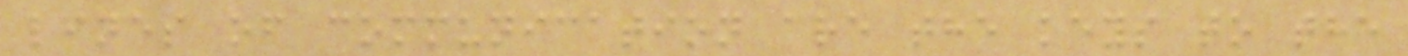lines of communication are the keys to the
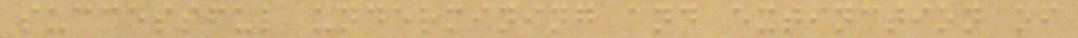successful undermining and extinction of
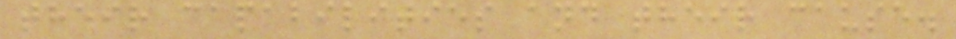their capabilities and their cause.
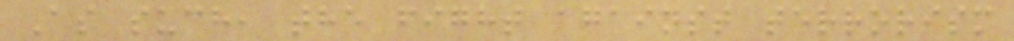As such, the fight against terrorism
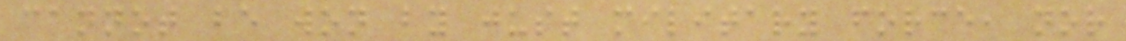cannot be won by just military force, nor
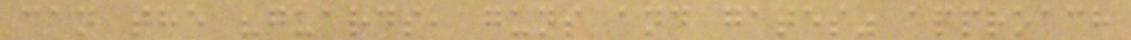can the "guards, guns and gates" approach
